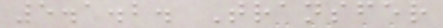5.1.2. Transfer
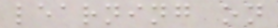learning on
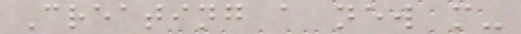Creating a new m-
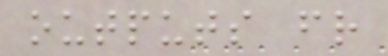outputs fr
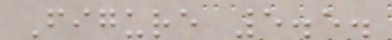Figure 5.5.
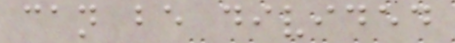can be divided
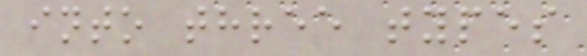into three types
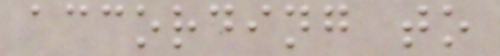according to
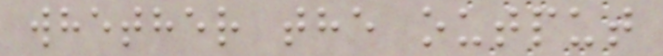whether the output
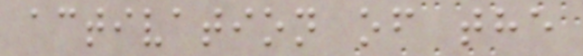activation of the
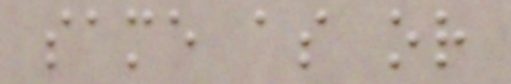same as or
